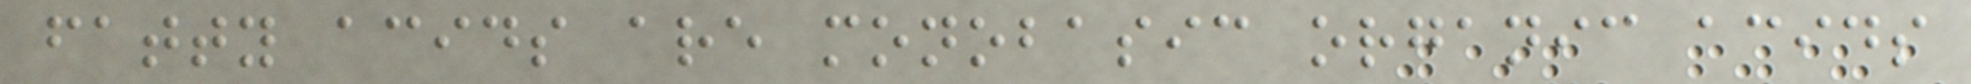fatty acids are monobasic organic acids
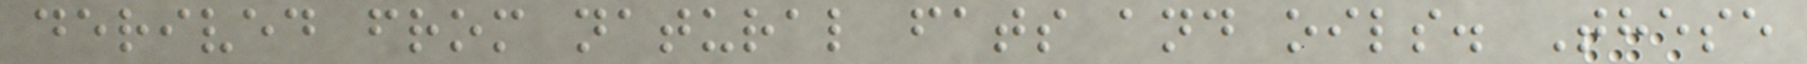derived from natural fats and oils. These
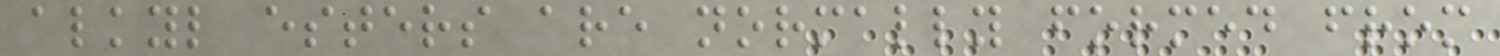alkyl esters are normally formed from
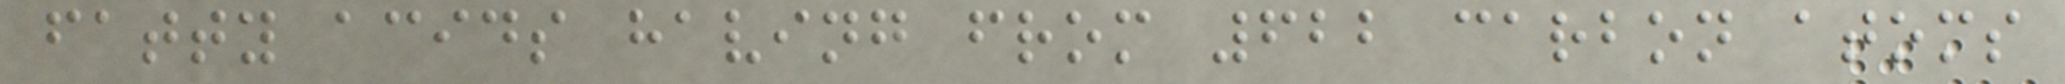fatty acids having from 622 carbon atoms
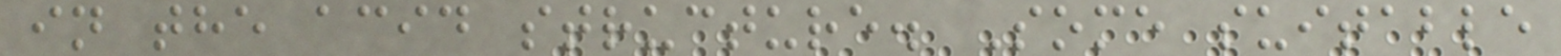in the acid structure. Some suitable
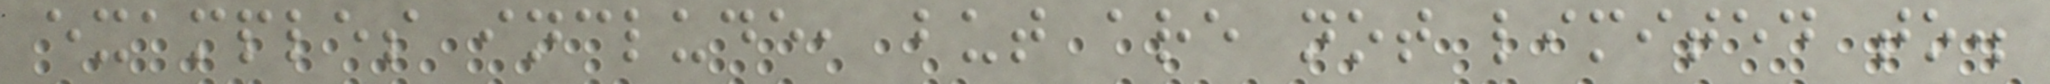examples include, but are not limited to.
